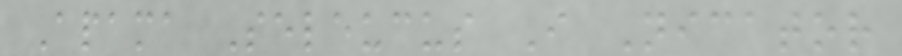Apama Seleucus I Nicator
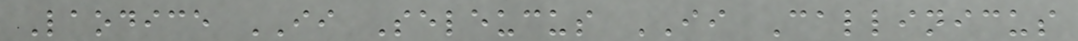Laodice II Seleucus II Callinicus
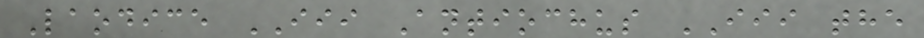Laodice III Antiochus III the
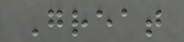Great
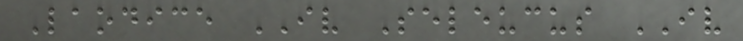Laodice IV Seleucus IV
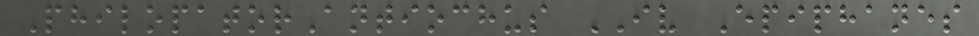PhilopatorAntiochus IV Epiphanes
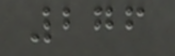276
